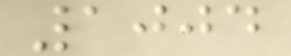1004
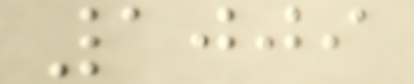1009
